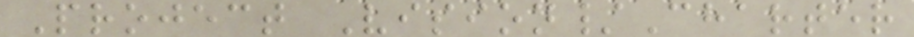Project Vision/Charter
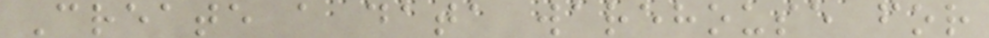Create a data warehouse for
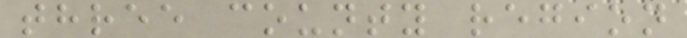three county region
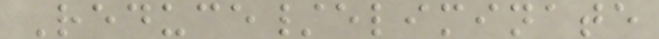Reduce/eliminate
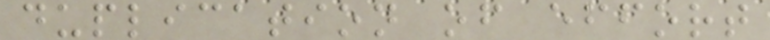duplication of effort
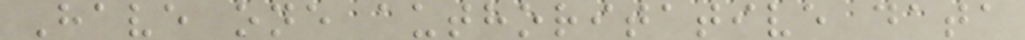Have one authoritative data
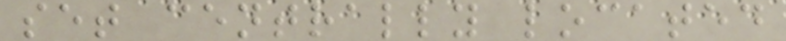set centrally located
